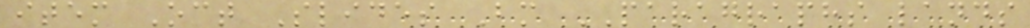item Oct Slides Bm PARAGRAPHS lands
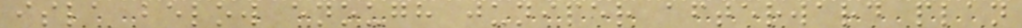isla below enough juniper afterward plan
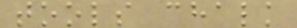tools chalk
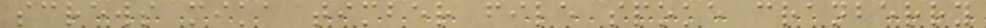screws mika timber file spoke cranberry
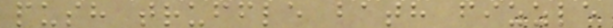push truffle bath fizzle
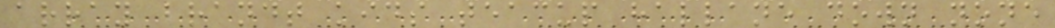array brandt kids teacup hallane down none
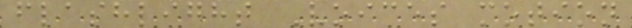flashlight Voices motion
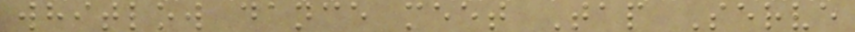whitlow dance meet Tap Serve
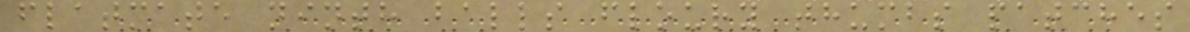flatmate ninth balls floury thumbs patches
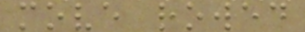move rowed
